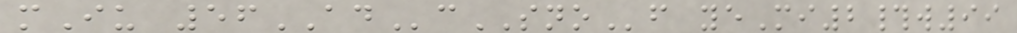mIu 56ADcSNOf yeMi2#w99
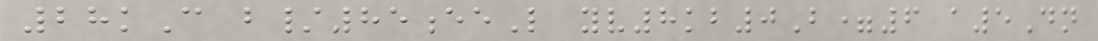28kC b/85eeL yv8kb0B=6 a5Dn
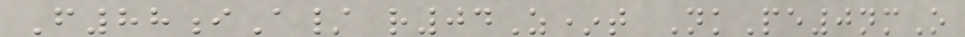F88iA/ r04Z*t NkPe0nmO
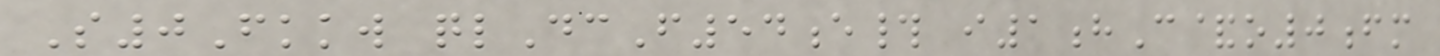S0Fkkw qlDcF54e# i1hC&o0fm
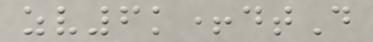zv6k+dtD
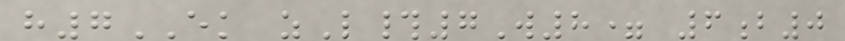h7EK zL#7W8= 6b0
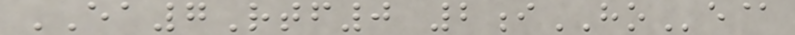EA7Rtf0 2iHOe@
